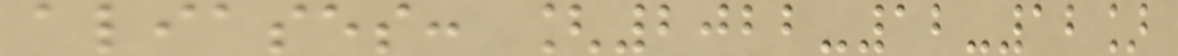aliases: [2022-12-12]
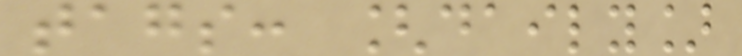tags: [daily]
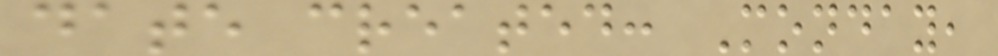date created: Monday,
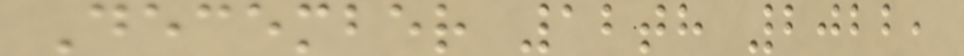December 12th 2022,
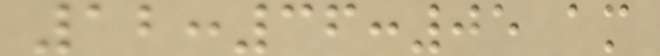12:36:05 am
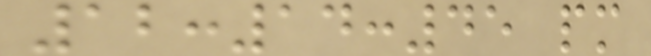12:14:45 pm
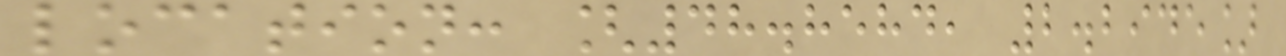location: [48.8584, 2.2945]
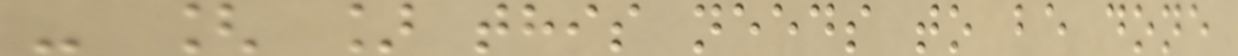- [ ] this needs to be done
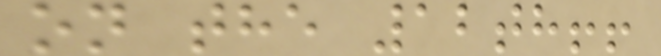on the 12th!!
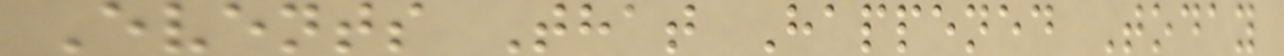Events That Happened Today
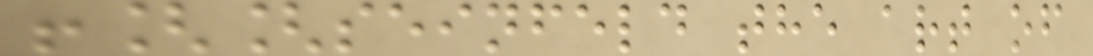![[seinfeld the art of
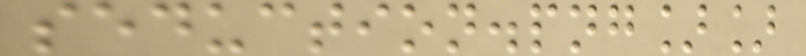seduction.png]]
